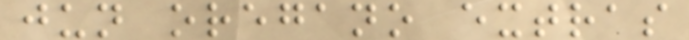jun oregano extras
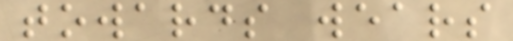towards wears
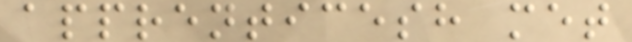apprenticesh met
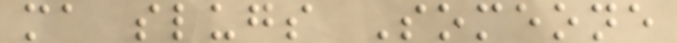ma slugs Someone
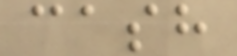cash
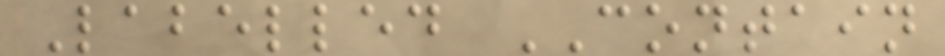Labelled CONTAIN
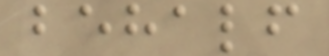behalf
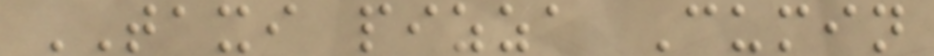TAXI pizza Cumin
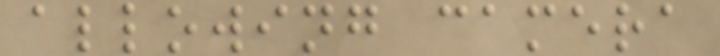allowing camera
